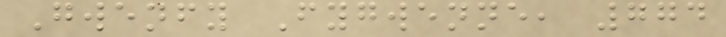Gwenfy Fygwenne, 774
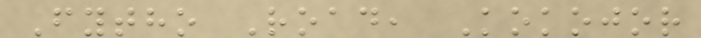Fytho Road, Kokojor
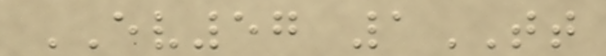EV57 1TT
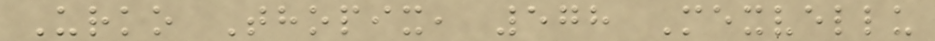Urko Thopix, 578 Mexvellu
